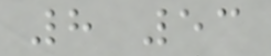8 53
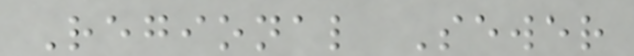Regional Sewer
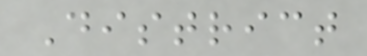District
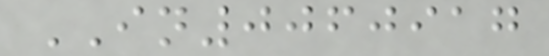IN0060917
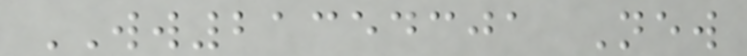WW21354301 New
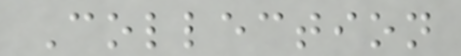Collection
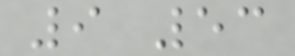9 53
